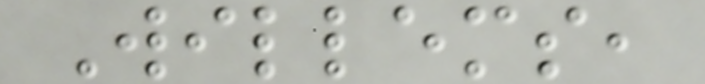Willems,
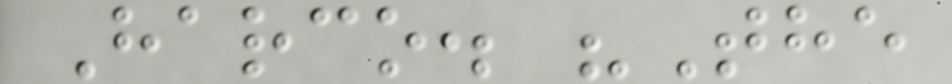Harco. "The
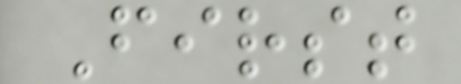First
